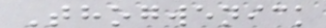Thogwenick
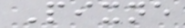Pixne
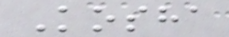Kosha
